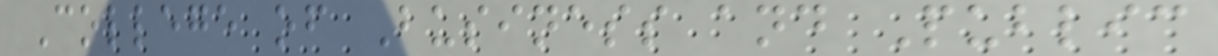College of Business and Public
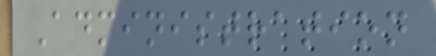Administration
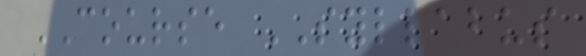COURSE SYLLABUS
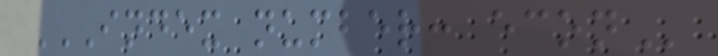INDEX NUMBER: ECON
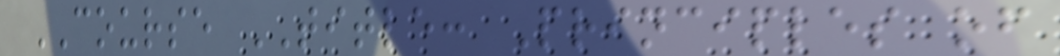COURSE TITLE: Principles of
